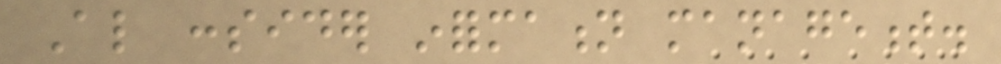Also consider information management.
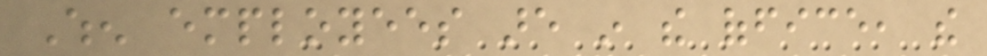When employees are in the office, the
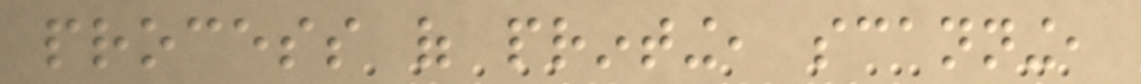process of printing, scanning,
